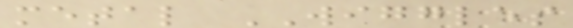metal WIGGLES
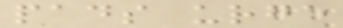pads urge
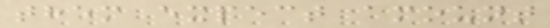them expect amount
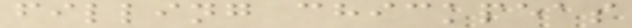filling chickpeas
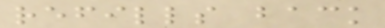refills back
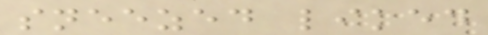sneezed liked
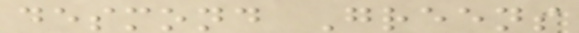desmond Greens
